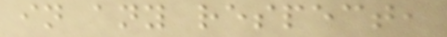in any respect,
